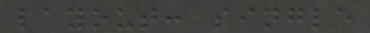layout: single
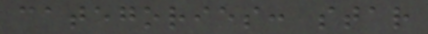categories: star
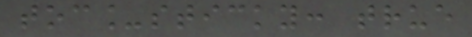toc_sticky: true
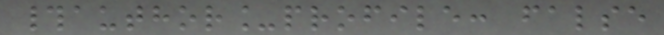#author_profile: false
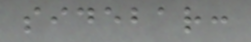sidebar:
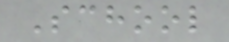School
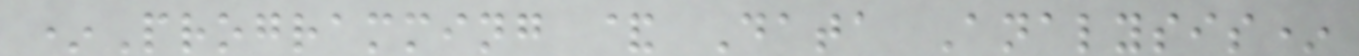*Programming & Data Analysis*
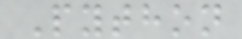Python
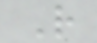R
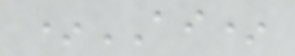*AI*
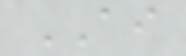AI
